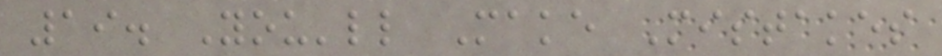19. You'll Make Mistakes
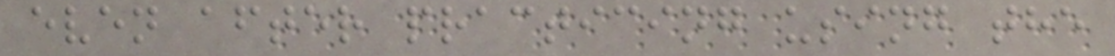even after practicing using the
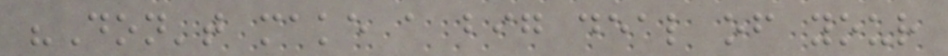"Don't make a big deal of your
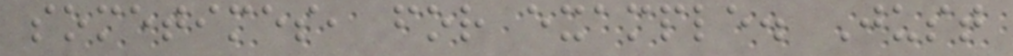sometimes, for example. Just
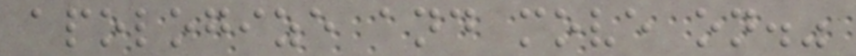apologize and move on."
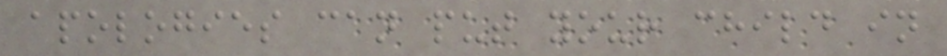apologies can put your child in
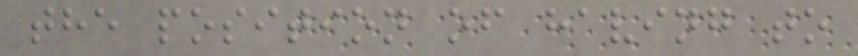the position of having to
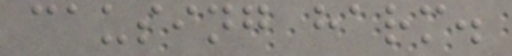causing harm.
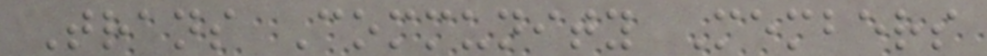Trans Community Members
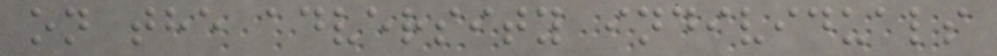on the adversity individuals
